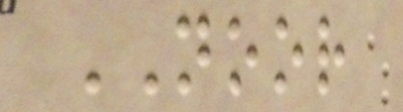NOOR
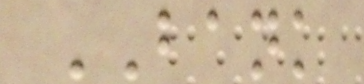BANK
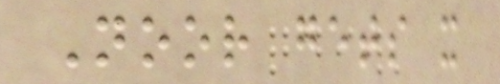Noor gets it
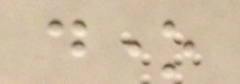done
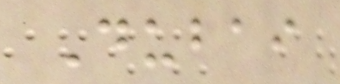Dubai
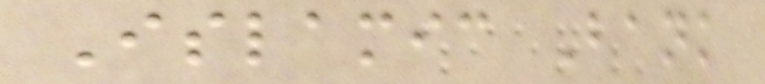Islamic Bank
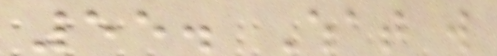55. What will
